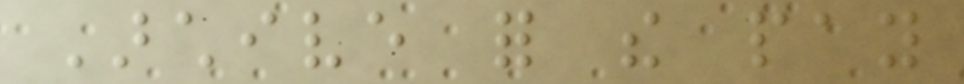Archive for the pay
